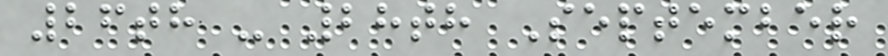26th - 28th September
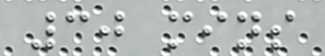30 mins
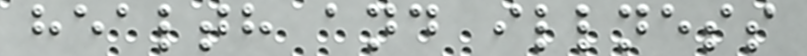health and illness
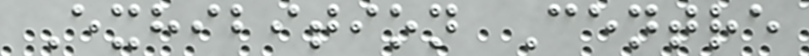Exhibition Centre
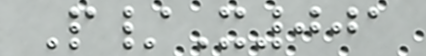P/X001
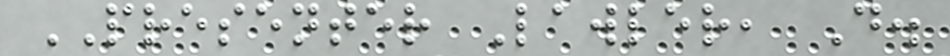PRESENTER Lawler, D.
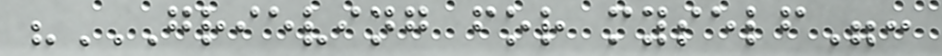"GRIEVING FOR MYSELF":
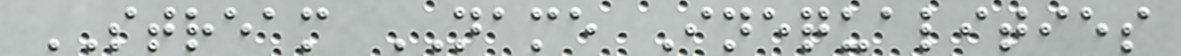STREAM NAME Inequalities
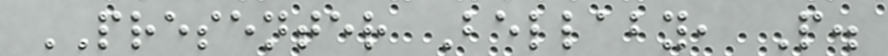PRESENTER Bellaby, P.
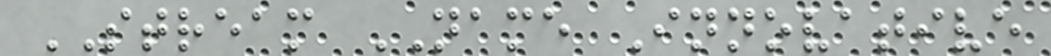STREAM NAME Innovative
